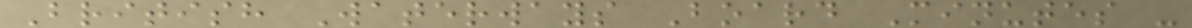British Waterways Board Minutes -
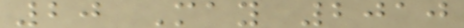20 May 2010
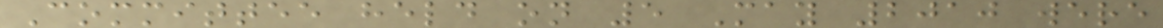Committee held on 5 May 2010 were
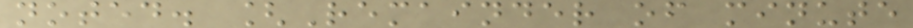noted. [Remainder of minute
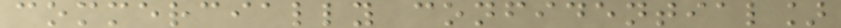commercially confidential]
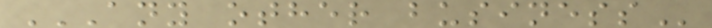ANY OTHER BUSINESS
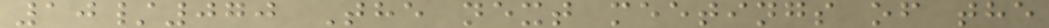10/070 The next meetings of the
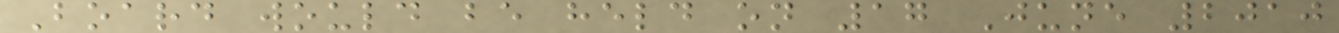Board would be held on 17 June 2010
